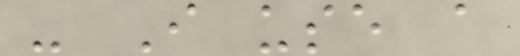- I use a
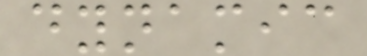dynamic
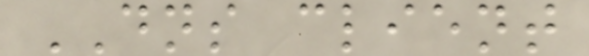DNS client
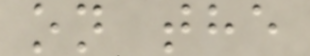on the
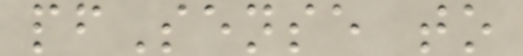pfSense to
